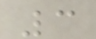3
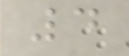4
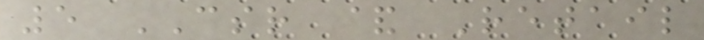5 CSR & Retail
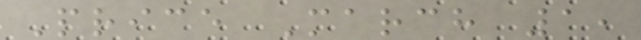Price March 1,
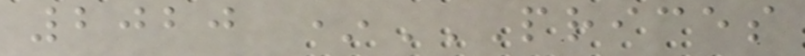2020 *PRICES
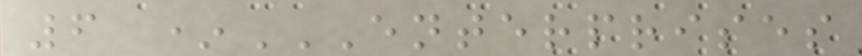6 *ENTERPRISES
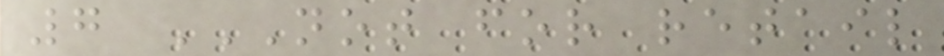7 NOT FOR RETAIL
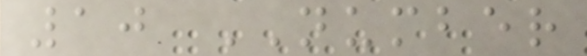10 NUMBER
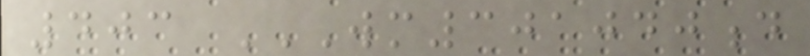403 WM301040D
